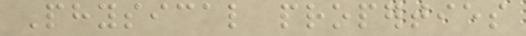Physical properties
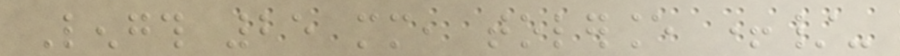Length 25 mm, tolerance +/-
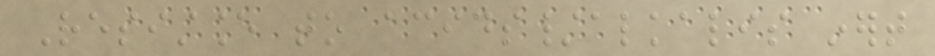Resistance to acids/alkalis inert
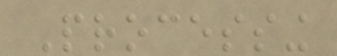Processing
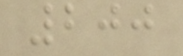200
